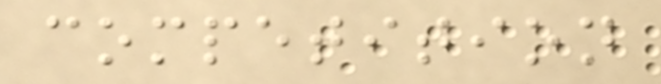competition
